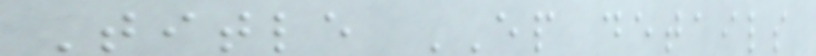Title EP details
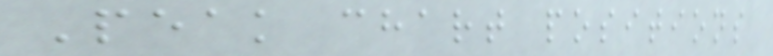Peak chart positions
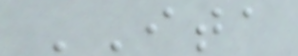ITA
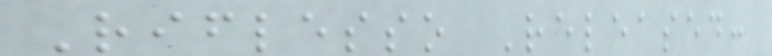Riflesso Released:
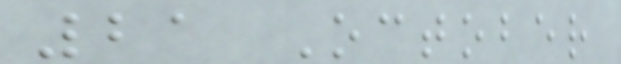21 October
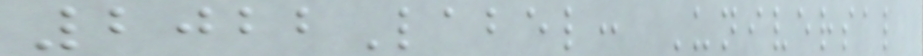2022Label: Universal
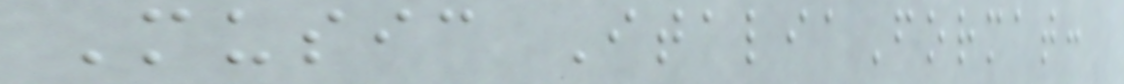Music ItaliaFormat:
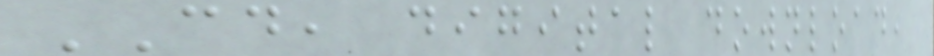CD, digital download,
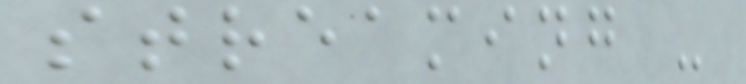streaming -
